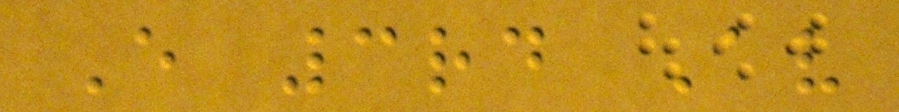E 3rd Av
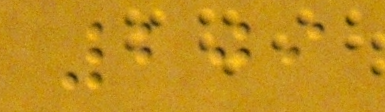209
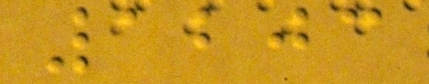1203
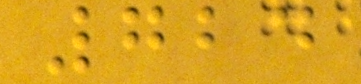724
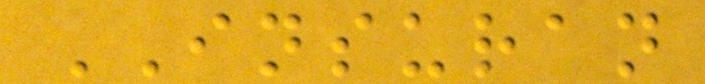INSURAN
